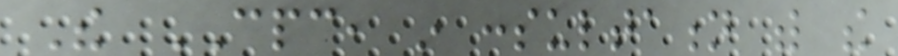The CPC, in consultation with the
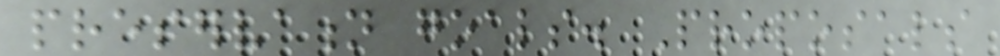preservation goals. Proposals
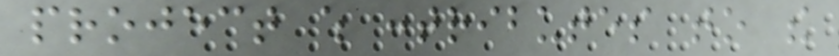project which contributes to the
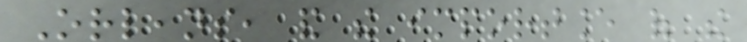Orleans, and the importance of the
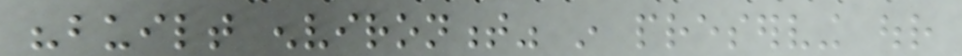"built environment" in preserving our
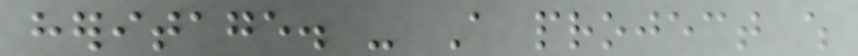heritage. - A project which
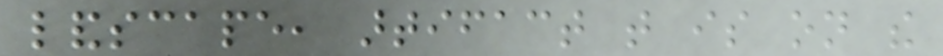landscape, artifact that is on the
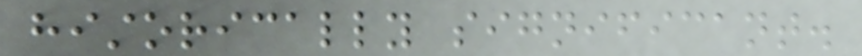historically significant.
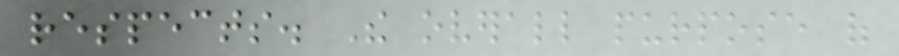respects. The overall purpose of
